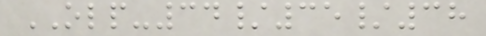OLP-34/35/38
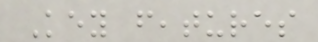Key features
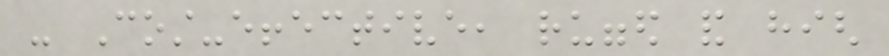- Cost-effective, rugged and high
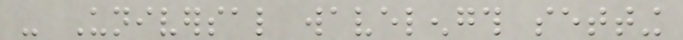- Universal wavelength setting
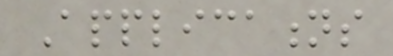Applications
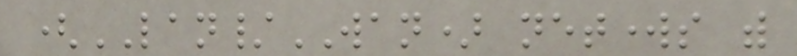(LAN/WAN) networks with
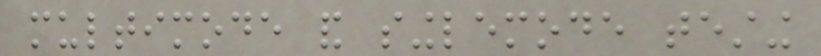multimode and singlemode testing
